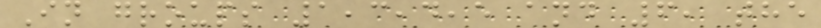In groups 1,3,4,5 and 6, the
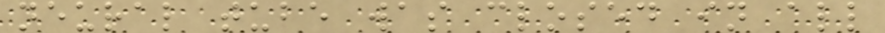neural tube was closed in all
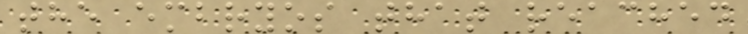the embryos that reached
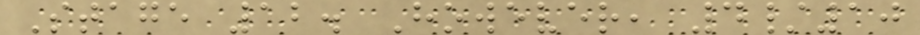Stage 12. However, 4/10
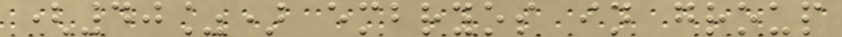(40%) embryos in group
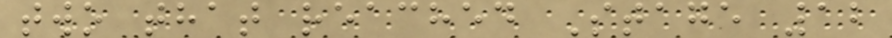two that reached Stage 12
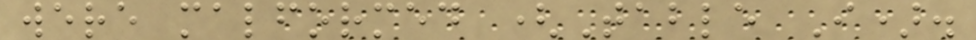were malformed (Table I).
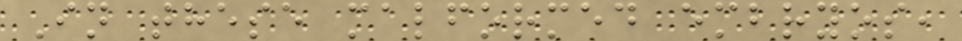In these malformed embryos,
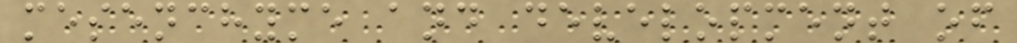mesenchyme and development of
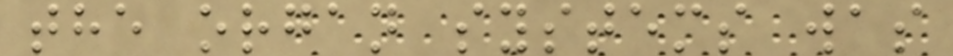the organ systems was
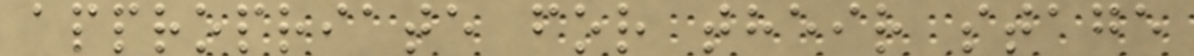appropriate for their stage
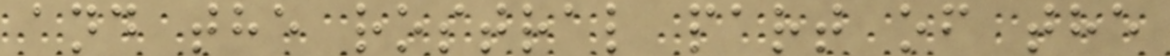and the rostral part of the
